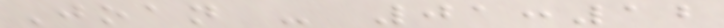Joan - 01:12
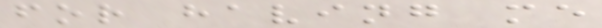for having me
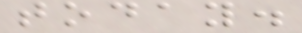today.
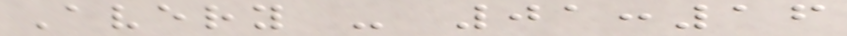Avery - 01:16
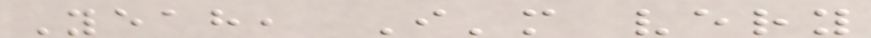Yeah, I'm very
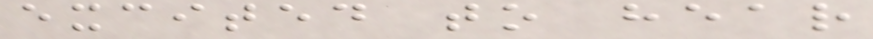excited to hear
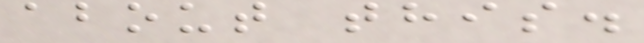about this.
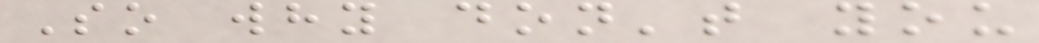So why don't you
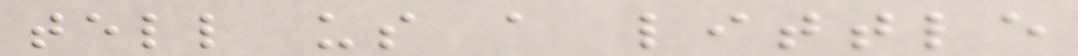tell us a little
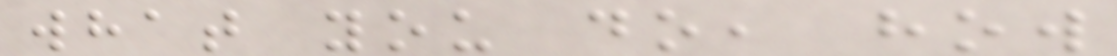what you do, how
